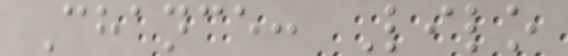Chance: Lilo
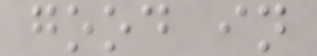good in
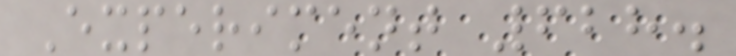Experiment 628.
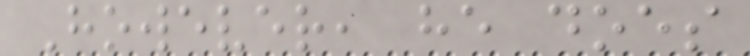However, he does
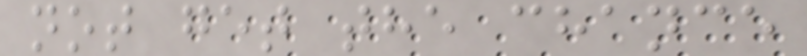not get the chance
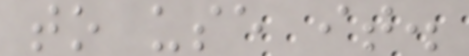to use it.
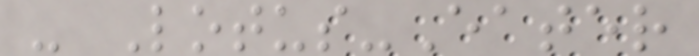- Lotus-Eater
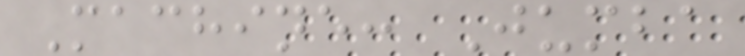Machine: Jumba
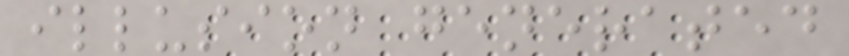illusion generated
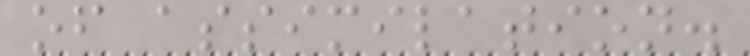of assimilation.
